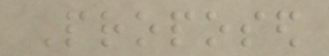Proposed
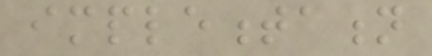implementation
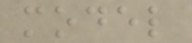model
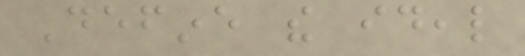Define the ideal
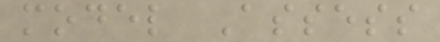model Assess
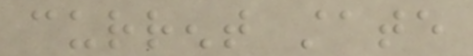current state
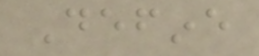Define
